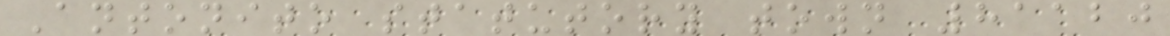Antonito statutory town 81120
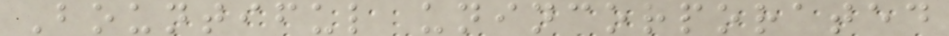Bountiful unincorporated
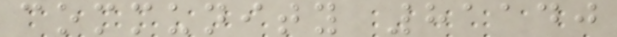community 81140
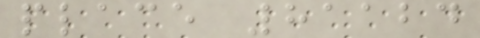place 81124
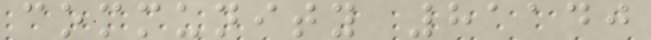community 81140
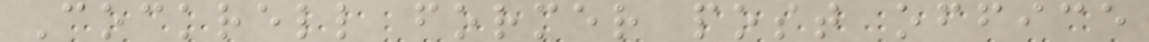Cockrell former post office
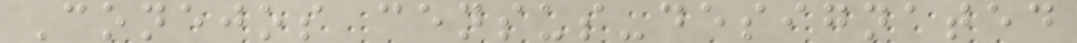Conejos census-designated
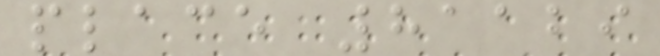place 81129
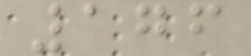176
